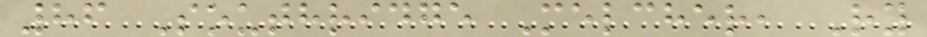86 Southridge Melcher, Ry
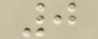0
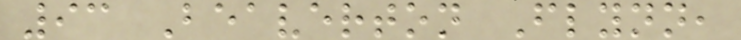93 Beaverton Flynn,
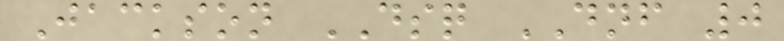Jackson DSQ DNF 0
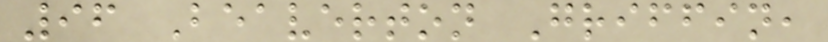96 Beaverton Griffin,
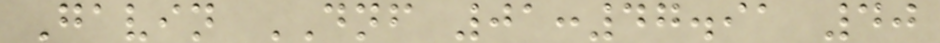Gavin DNF 01:47.91 40
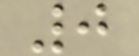0
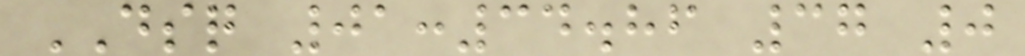DSQ 01:34.86 37 0
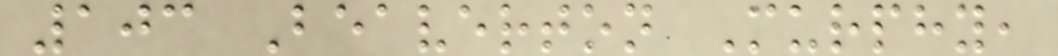103 Beaverton Murphy,
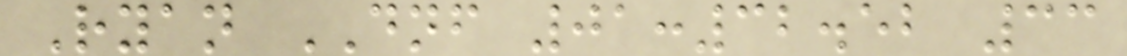Ryan DNF 01:32.52 33
